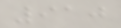910
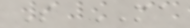S MA
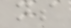ns
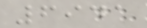6941
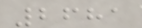2681
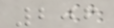206
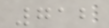712
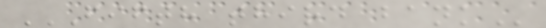FIFTH THIRD BANK
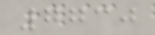7730
